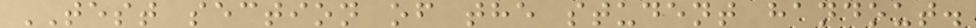TEST section of the student handout.
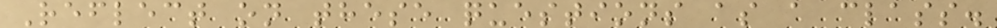Reflect on these questions as a class.
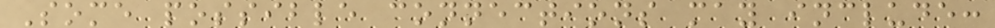Some possible connections may include:
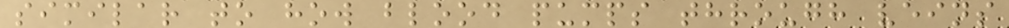similar to how blood pumps through veins
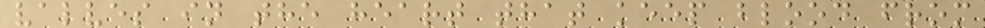valves in the heart that keep blood from
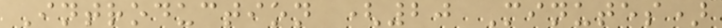Introduction (20 Minutes)
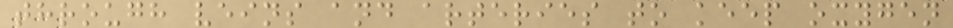through veins and arteries to keep oxygen
